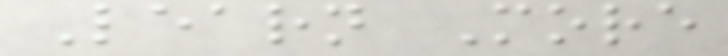Learn More
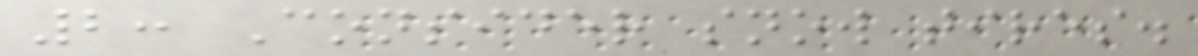2: Consider snow tires.
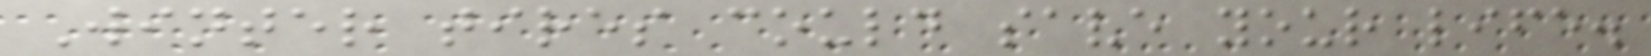Winter tires could save your life.
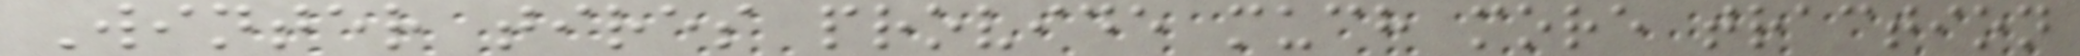Winter tires provide much more traction
